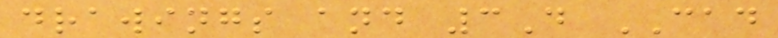drawings and 3D CAD
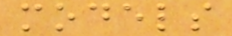models
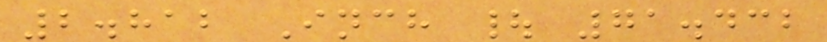2.812 Inch | 71.432
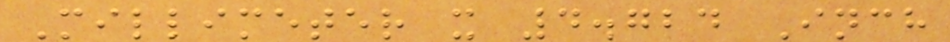Millimeter x 4.724 Inch
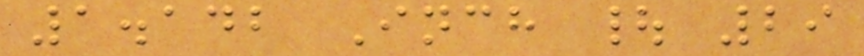1.142 Inch | 29
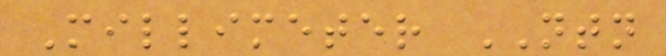Millimeter NTN
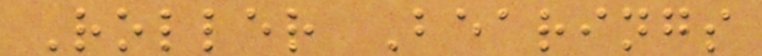Roller Bearings
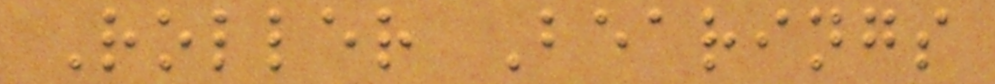Roller Bearings
